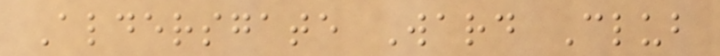Aldersgate Ward Club
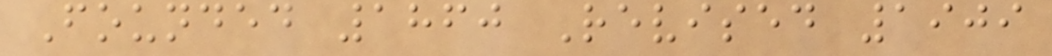Founded 1860 Revised 1909
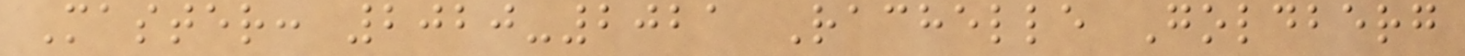Master: 2020-2021 Rachelle Goldberg
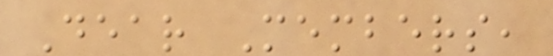Dear Members,
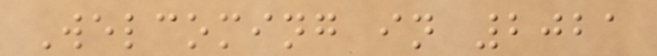Welcoming in 2021
